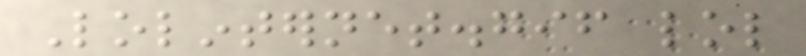Lolinternet.gif lol
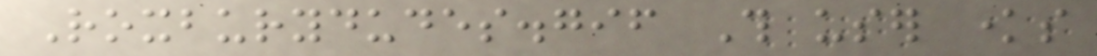Roxburydudes.gif This user knows
